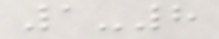1-8
